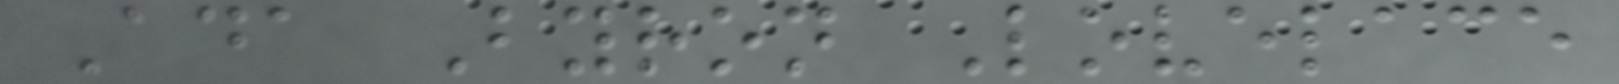Ada Byron Lovelace
